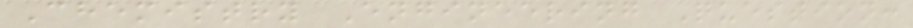Chemistry Engineering Question:
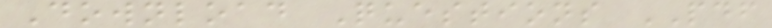Download Questions PDF
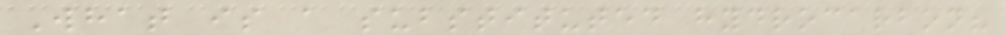What is a substituted hydrocarbon?
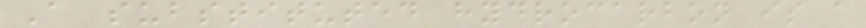A substituted hydrocarbon is a
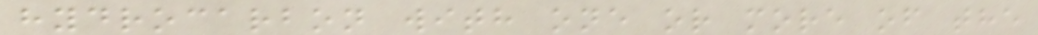hydrocarbon with one or more of the
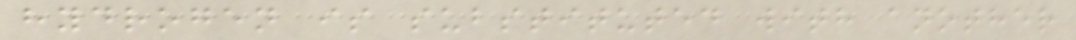hydrogen is substituted with another
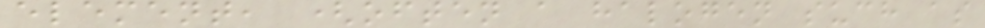element, (often a halogen such as
